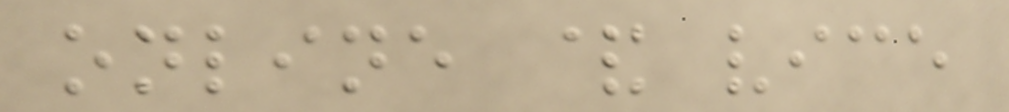online & vice
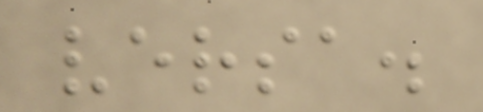versa.
